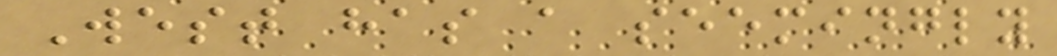West has a seemingly
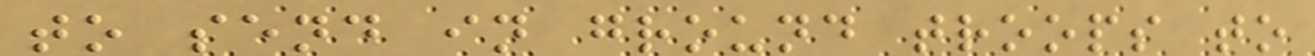to send in ground troops to
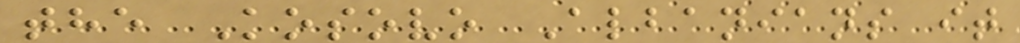the Kosovo Albanians it
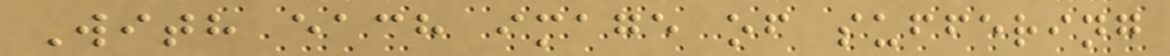With each image of suffering
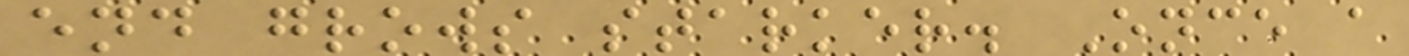end grows starker. Once a
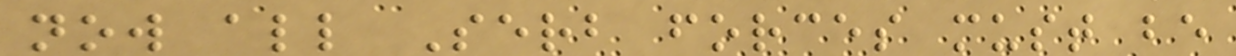now all Serb forces must be
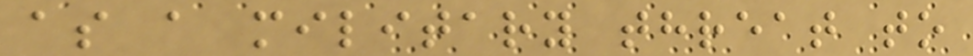as a military threat to
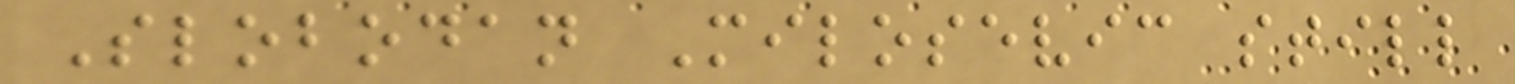Slobodan Milosevic still
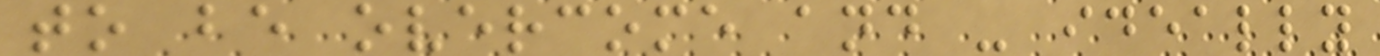to be overcome and - ideally
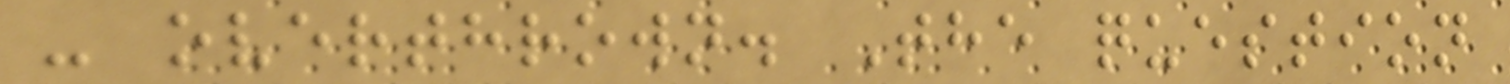- overthrown. The question
